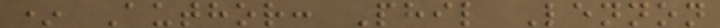* Author: Phil Lennon
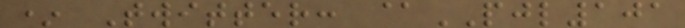* Twitter: @PJL101
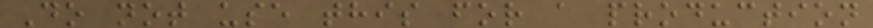Do not use this for a production
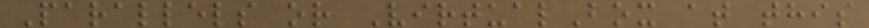Parallels or VirtualBox at this
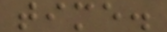time.
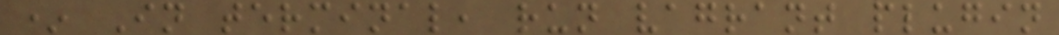* In terminal, run vagrant plugin
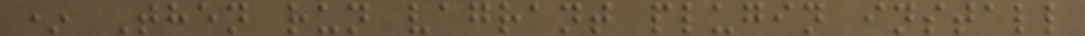* Then run vagrant plugin install
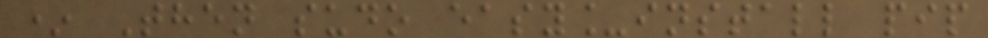* Then sudo easy_install pip
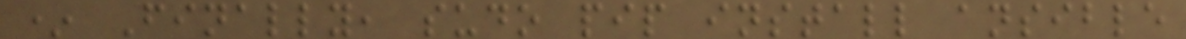* Finally, sudo pip install ansible
